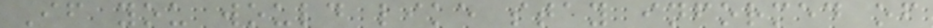If you would like stay informed of
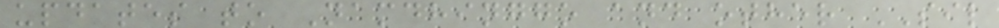updates to Namdhinggo and other SIL
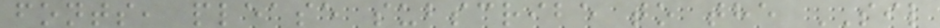fonts, please subscribe to the SIL
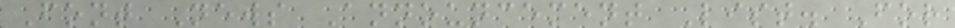Font News Announcement List. For
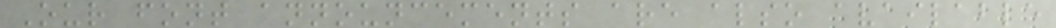Our font announcements are also available
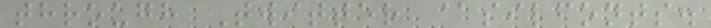through Twitter @silfonts.
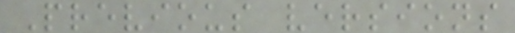Previous versions
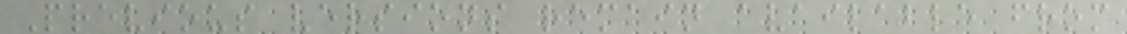Previous versions remain available from
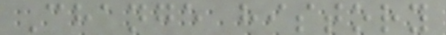Change history
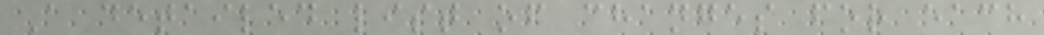A detailed list of changes for each
